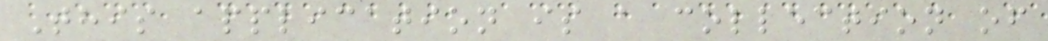This application is a collection of
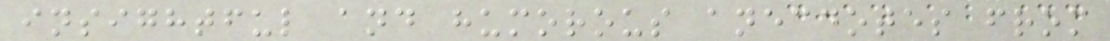insightful and humorous anecdotes from
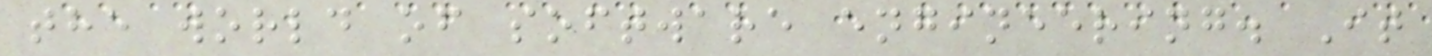the world of software engineering. It
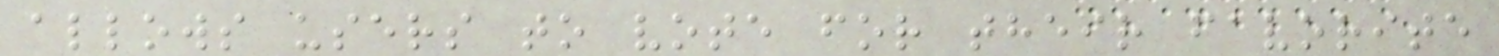allows users to vote for their favorite
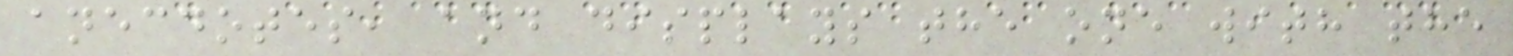anecdotes, and displays the one with the
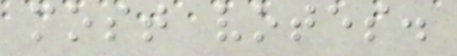most votes.
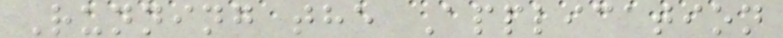Running the Application
